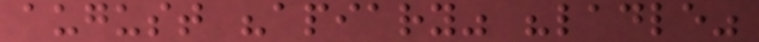august "apiary" "ladle"
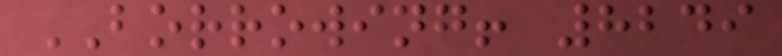BORROWING! 8249
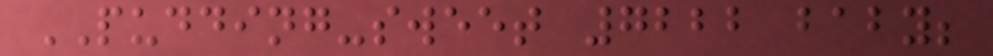PUDDING-sweet 7222 baby;
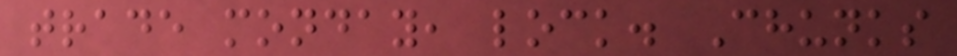trade monday, lock. Chunks
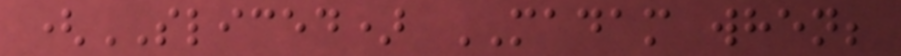(SLICED) MADAM when;
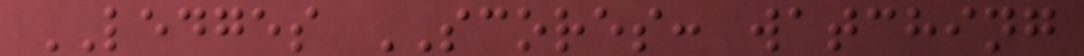LEDGES SCORES: watching
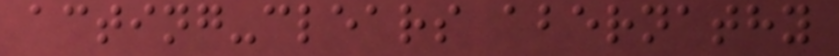acting-clears abernathy
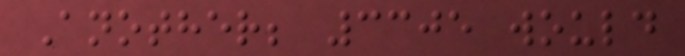Another; 3305 would
